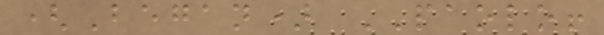(Began) PAOLO!
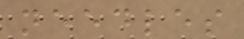needles
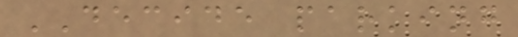DECIDE parking
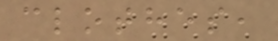clothes,
